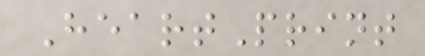HeartPrint
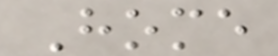Home
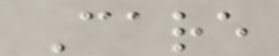Care
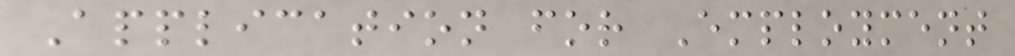Application for Employment
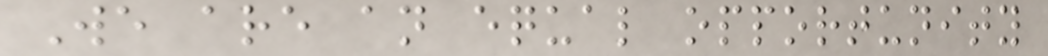We are an equal opportunity
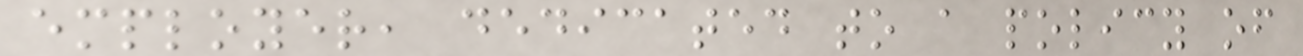employer, dedicated to a policy of
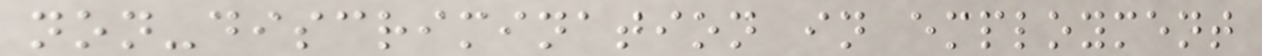non-discrimination in employment
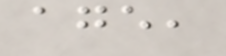age,
